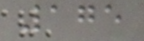175
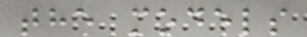the models
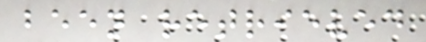been retrieved
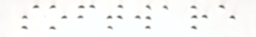software
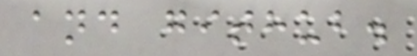and github.
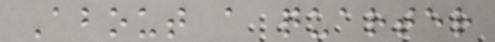About a quarter
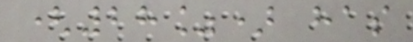(28%) has
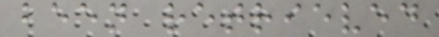been retrieved
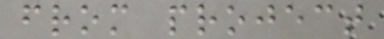from project
